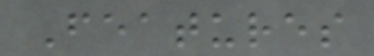Features
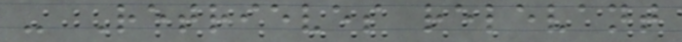- Retrieves relevant
